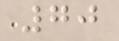70
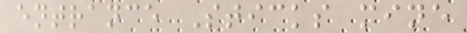entrance Sticks mine
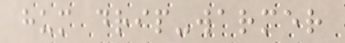hum drip-warmer
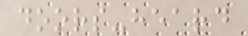doors-heard
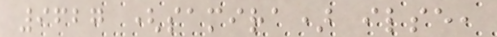9627 (samira) ilse,
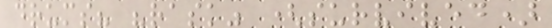drums? "rask" (survived)
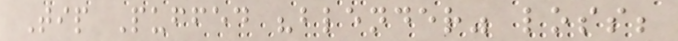Tip Puffed "blender" loss;
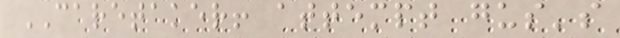CARETAKER! attempt gus's
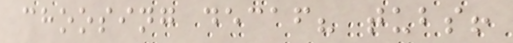choosing decaf? tubs!
